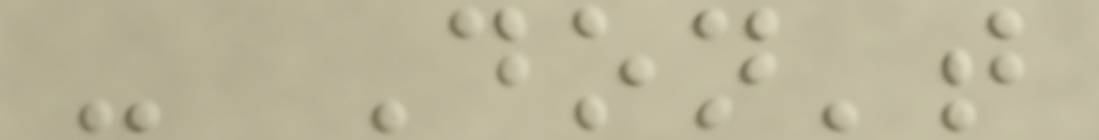- Don't
